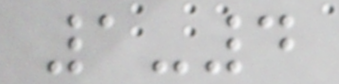1-4
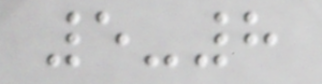5-8
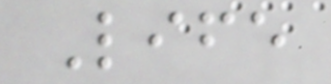Life
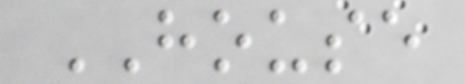HOUSE
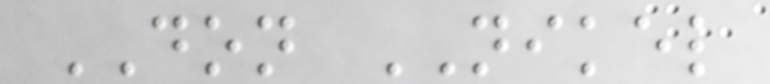DON NIKEL
